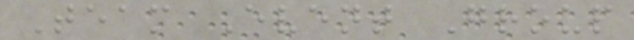Team Event Group
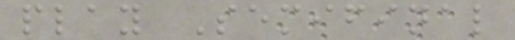play Semifinal
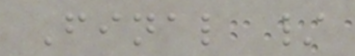Final /
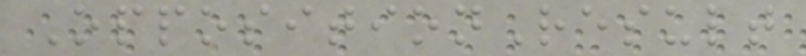OppositionResult
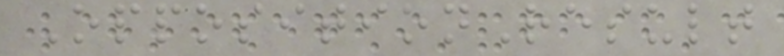OppositionResult
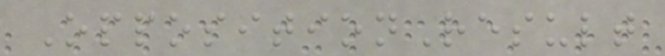OppositionResult
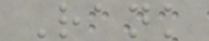Rank
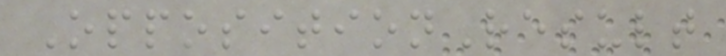OppositionResult
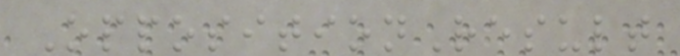OppositionResult
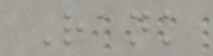Rank
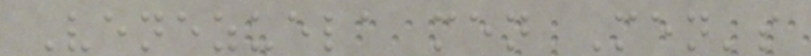Venezuela men Men's
